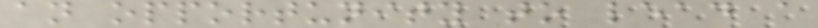an opportunity to lead a
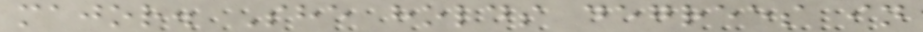major. She holds degrees in
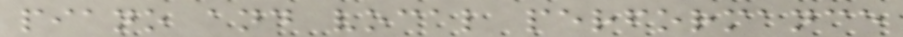piano and vocal performance
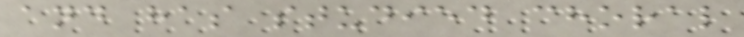and has studied choral
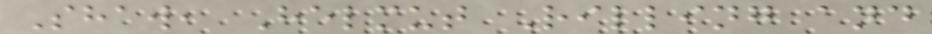Shaw, Helmut Rilling and
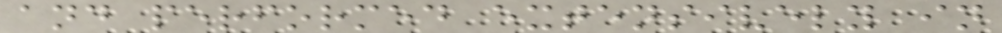and performed extensively in
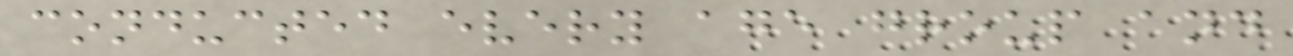conducted every age group and
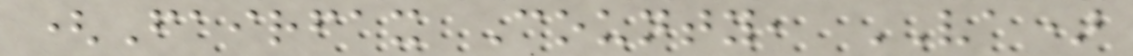(Fairfax County, VA)
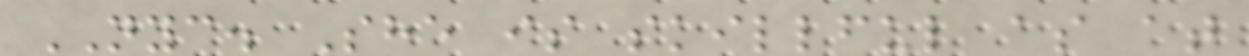NYC. She is skillful as at
